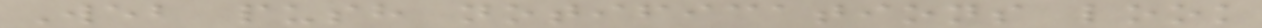Web push notifications look
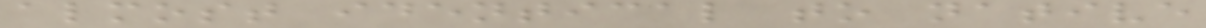almost identical to native
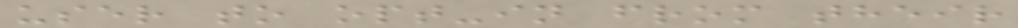user to opt-in from their
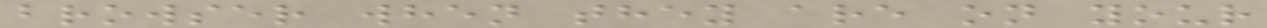browser when they are on your
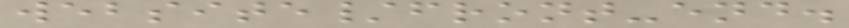website/front-end.
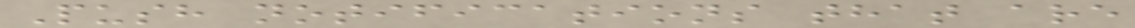Push notifications that are
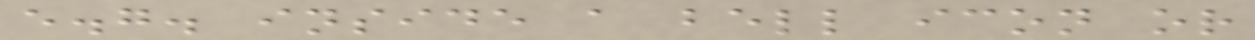e.g. inside a bell icon or
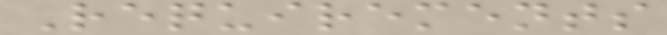Requirements
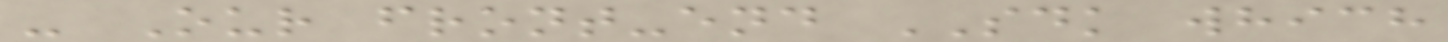- Our front-end SDK which
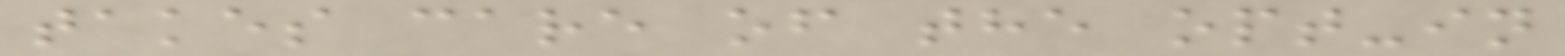takes care of the opt-in
